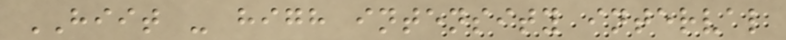HIIT - high intensity interval
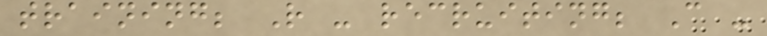training; R - recruiting; C -
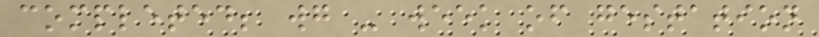completed; wg - week of gestation
